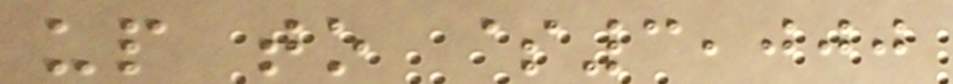up to $3,000
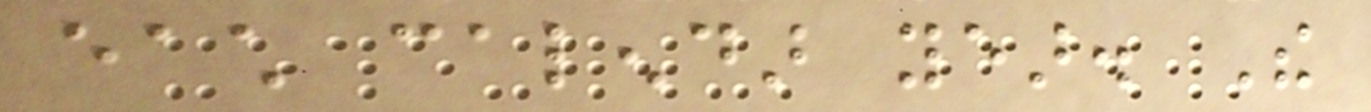each calendar year. The
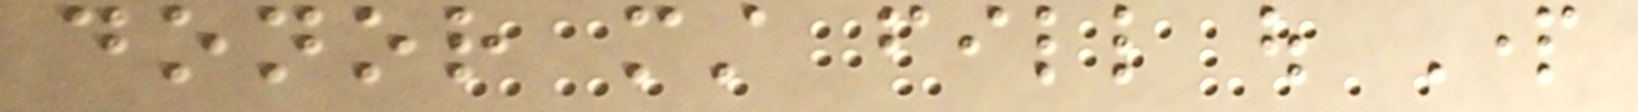donor must fill out Part
